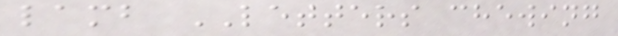lamb LETTERS chewing
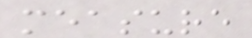measure
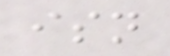isn
